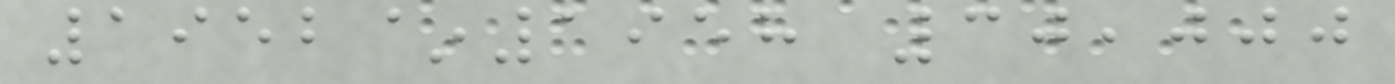1952~1958 30,000
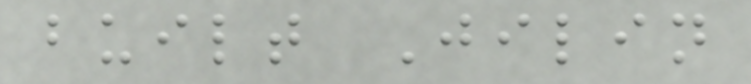built Jilin
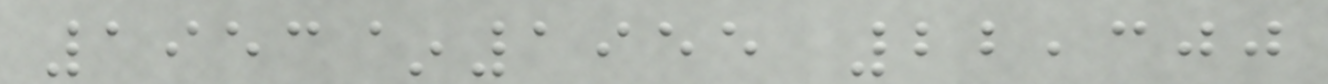1953~1955 22,300
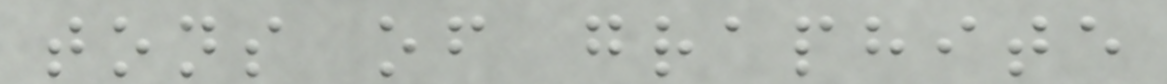tons of graphite
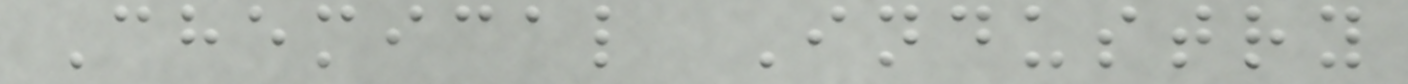Chemical Industry
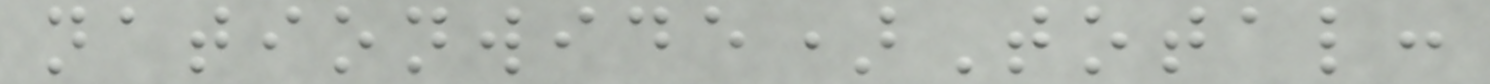nationwide)Total:
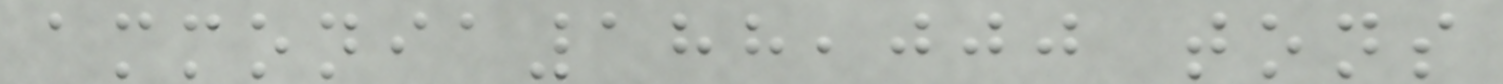ammonia188,000 tons
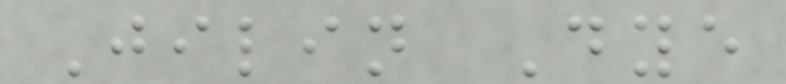Jilin Dye
